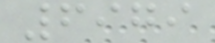6979
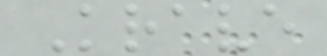Krave
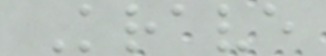Krave
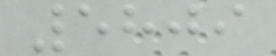5809
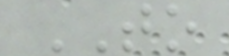TO
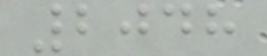2048
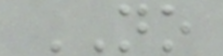NO
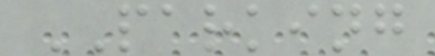PARKING
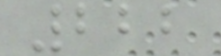222
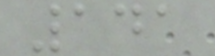141
